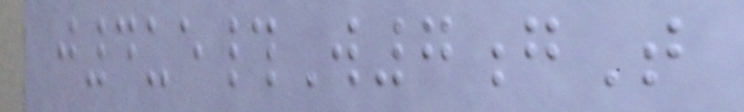j4ue#W7gT
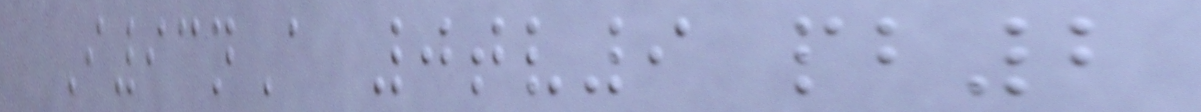I93nA 0tv9 pb2
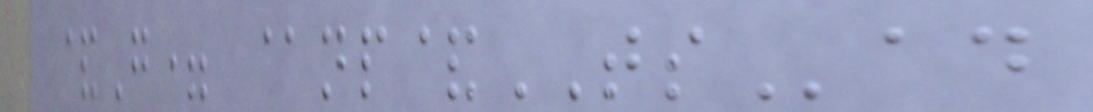&G= @np&TSad
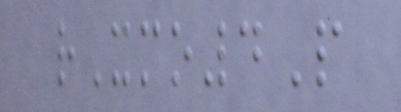rXmo4P
